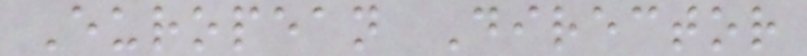European Director
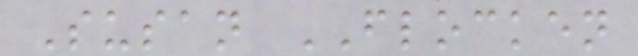Susan FLOCKEN
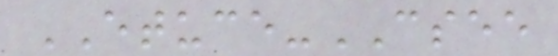ETUCE-CSEE
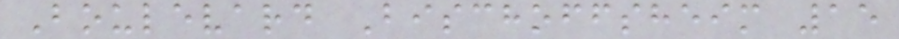Boulevard Bischoffsheim 15
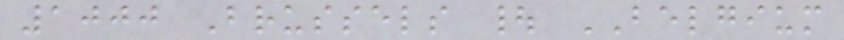1000 Brussels | BELGIUM
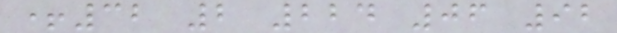+32 2 224 06 92
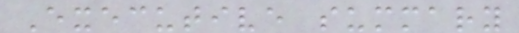Executive summary
